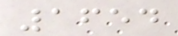1654
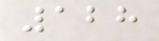128
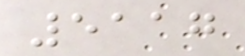5117
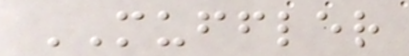MUFFLER
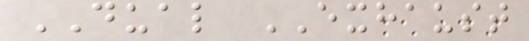DUAL EXHAUST
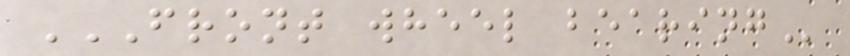FRONT WHEEL BEARING
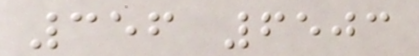356 6503
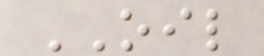OIL
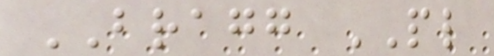BRAGG PL
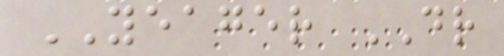YEAGER DR
